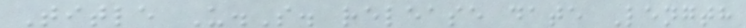Title U.S. release date Length
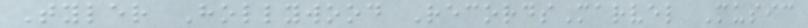Tyler Hollywood RecordsMarvel Music
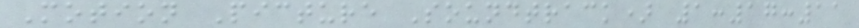Motion Picture Soundtrack) 1:17:11
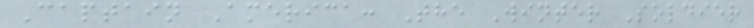Captain America: The Winter Soldier
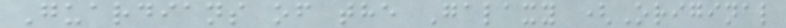Guardians of the Galaxy (Original
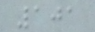101
